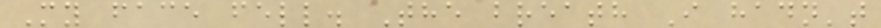My face fell. The breath I hadn't
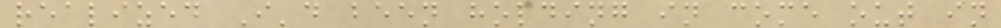realized I'd been holding in come out in
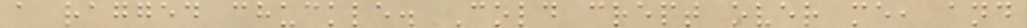a ragged chuckle. Cold crept over me, and
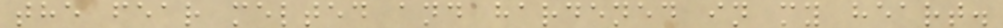the fear melted and hardened in my heart.
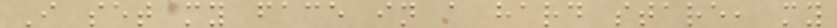I set my face in a hard stare, my
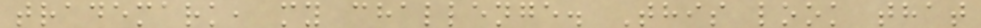trademark, my challenge. This look that
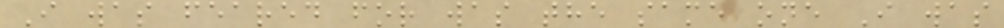I was feared for was the same one I was
